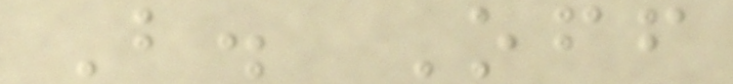B. Off
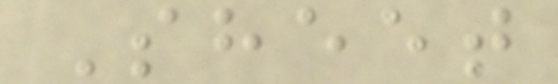Sheet
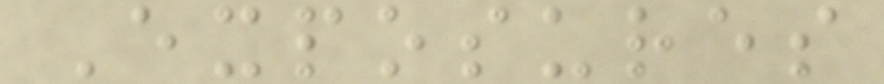Exposures
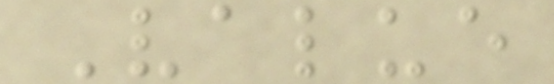Value
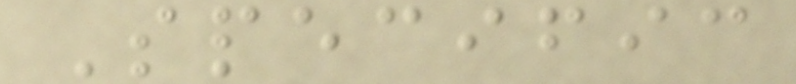Specific
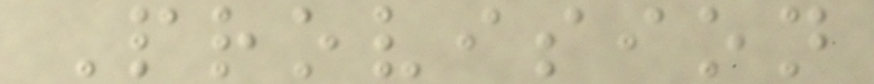Provision
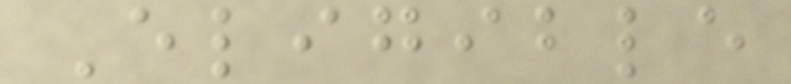Eligible
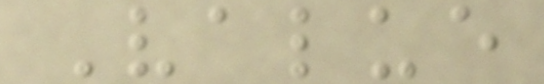Value
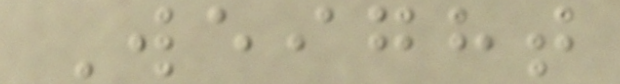Weight
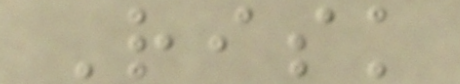Risk
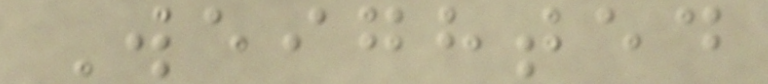Weighted
